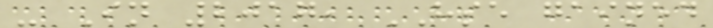- In 2017, HSE gained
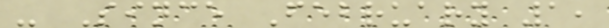- Since February 1,
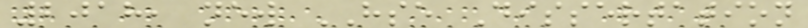2018, new HSE Dissertation
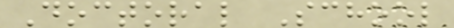Doctoral School
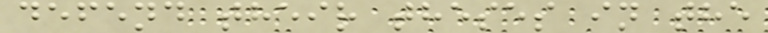defend their theses in the
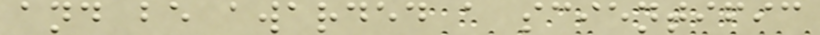and be awarded a scientific
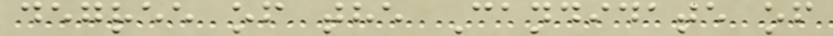degree of the Candidate of
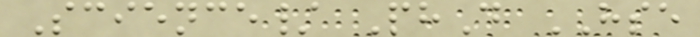Science/ PhD HSE
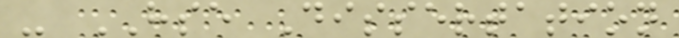- HSE Dissertation
